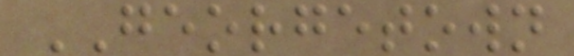GEORGETOWN
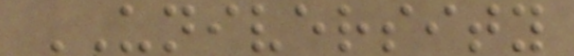UNIVERSITY
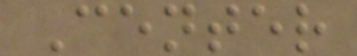Center
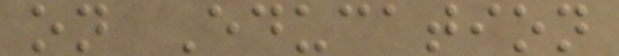on Education
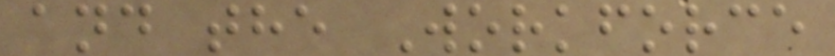and the Workforce
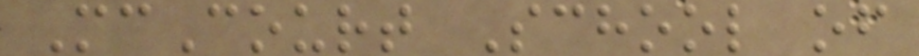McCourt School of
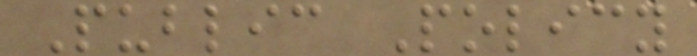Public Policy
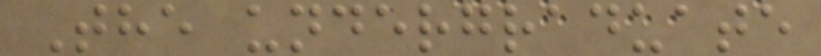The undergraduate
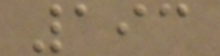193
